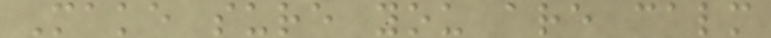Make sure you are calm
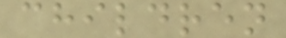children
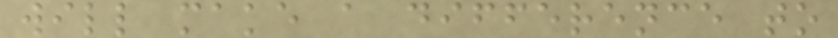will make a difference to
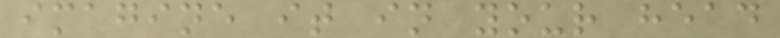imagine it in your head
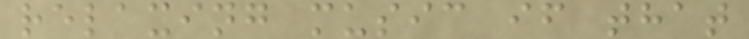relaxing music if that
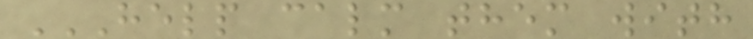HELP CALM THEM WITH
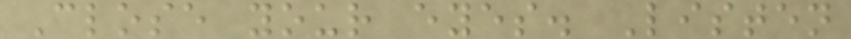Close your eyes. Listen
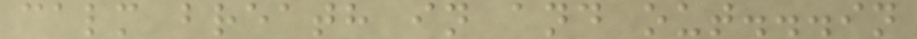calm breath in and out...in
